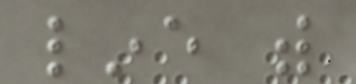line with
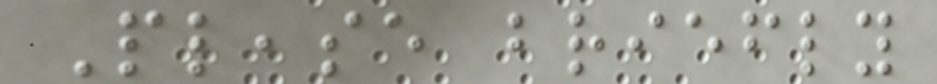Please briefly
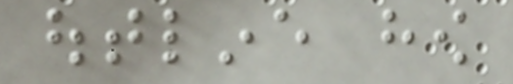outline how
